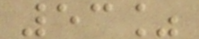53%
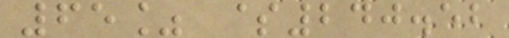65% $240.52
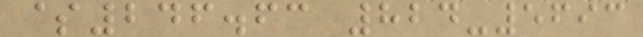$246.63 824-5693
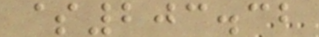$203.32
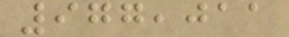977,011
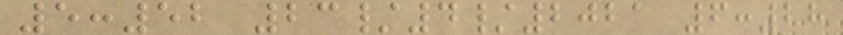5:52 23/4/2021 6:28
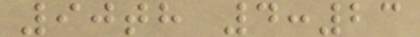90th 4:23
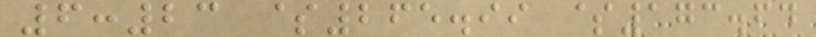6:23 $265.99 $173.64
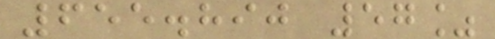655.890 57%
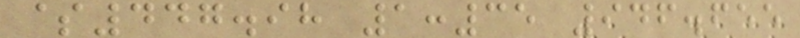$447.98 1:35 946.655
